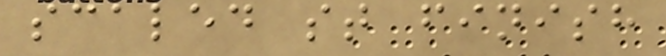scaled st finish
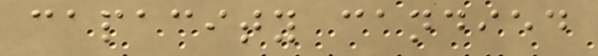capacity candied
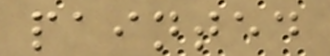painted
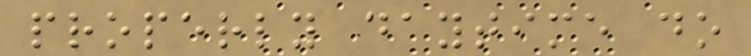properly daytime do
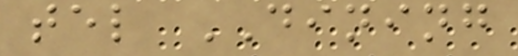tel DINING
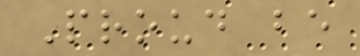Proud be
